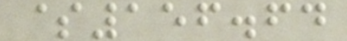$156.64
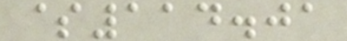$114.01
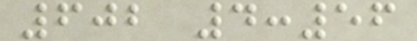602 4:56
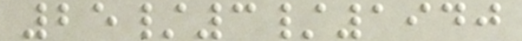25/3/1940
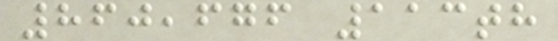860,676 113th
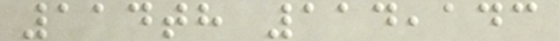114th 114,143
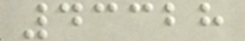43328
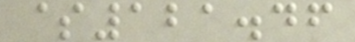$121.46
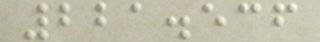221.536
